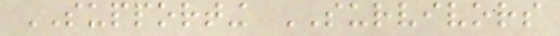SUPPORTING SURVIVORS
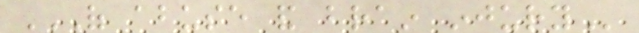OF ABUSE AND BRAIN INJURY
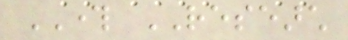THROUGH RESEARCH
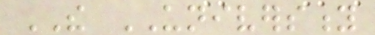THE UNIVERSITY
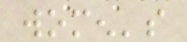women's
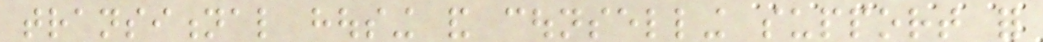transitional housing and counselling support for
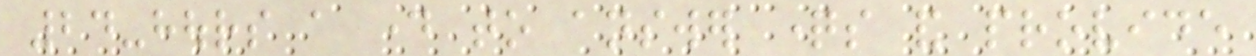24-hours a day to answer questions and provide
